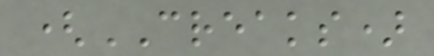(CREAKS)
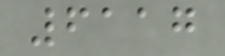6117
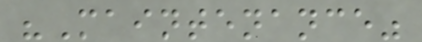"Maintenance"
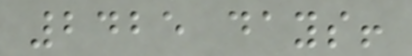2425 days!
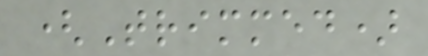(Trimmed)
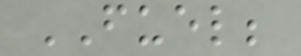FUEL;
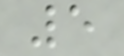5
